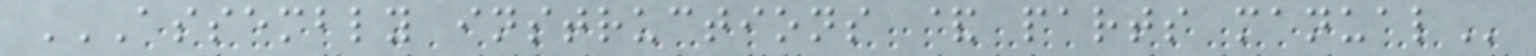ASSEMBLY INSTRUCTIONS & PARTS MANUAL
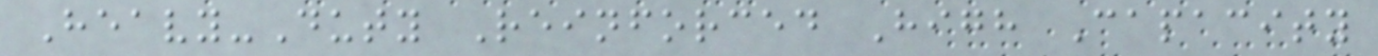Heavy-Duty Reinforced High Capacity
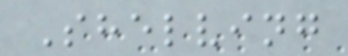Shelving
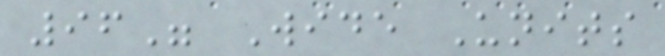96" Wide Units
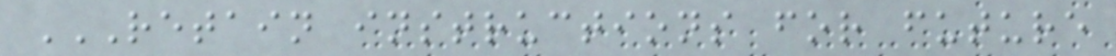RETAIN INSTRUCTIONS FOR FUTURE
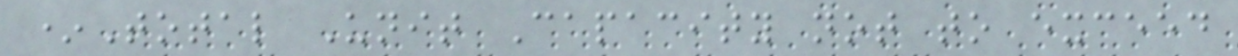*Total Unit Capacity not to exceed
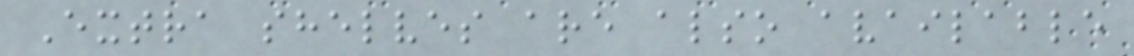Extra shelves are also available
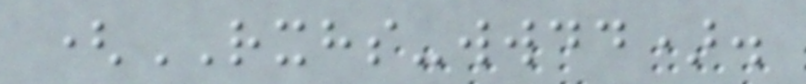(RXHS-wwdd).
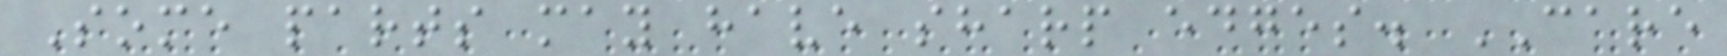Some parts may have sharp edges. CARE
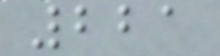221
